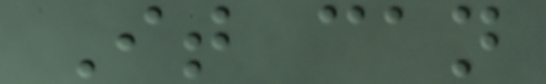It can
